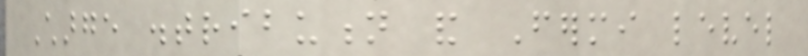Charge distribution and Fermi level
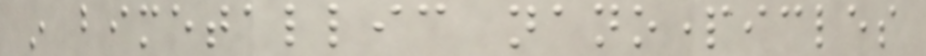in bimetallic nanoparticles
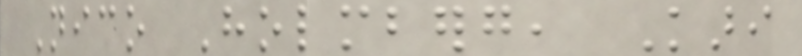Nico Holmberg, Kari
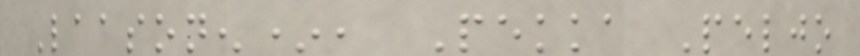Laasonen*, Pekka Peljo
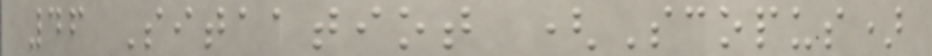46 Sitaatiot (Scopus)
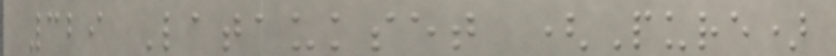329 Lataukset (Pure)
